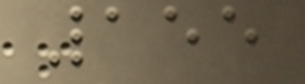155
